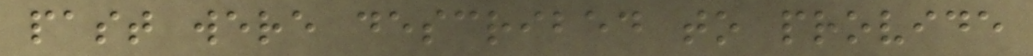past were described to provide
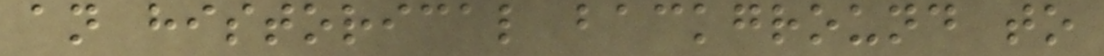an historical background to
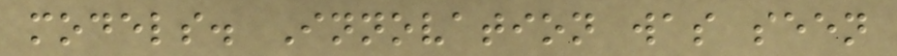models. Innovation was seen
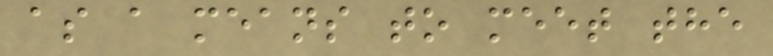as a means to meet the
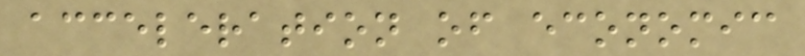acceleration of economic
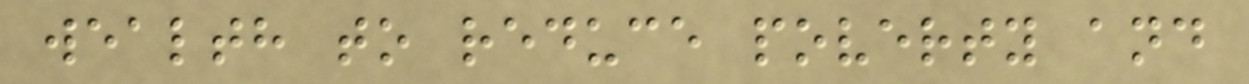wealth to reduce poverty and
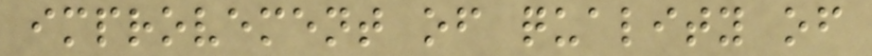improvement of quality of
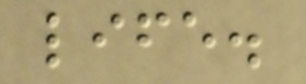life.
